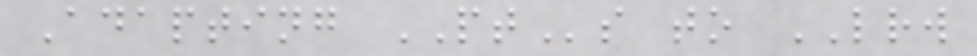Adapting PTs to LRW
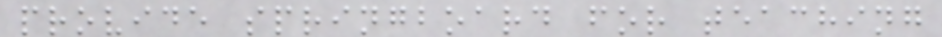provide springboard for teaching
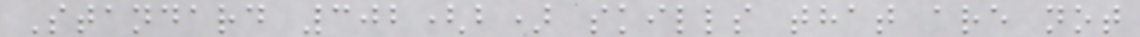Standard 302(b) skills that are not
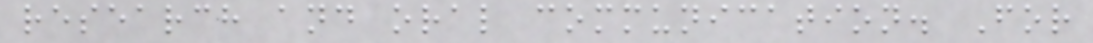research and oral communication. For
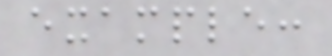example:
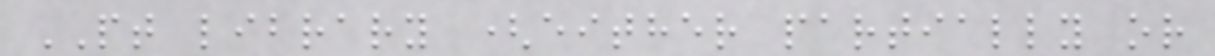PT library (either partially or
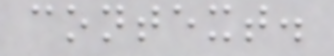context.
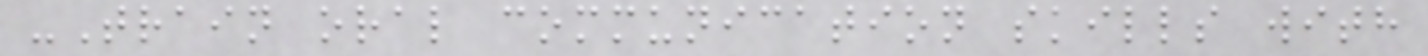-Train oral communication skills with
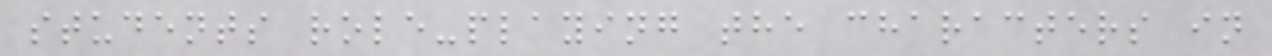students role-playing the characters in
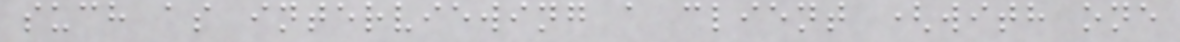such as interviewing a client (with one
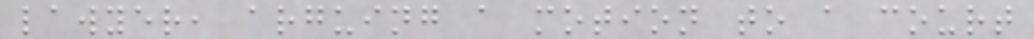lawyer, arguing a motion to a court
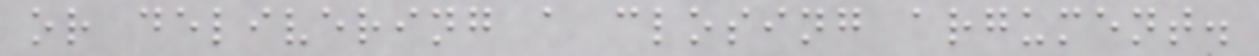or delivering a closing argument.
